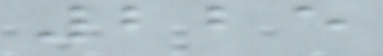225
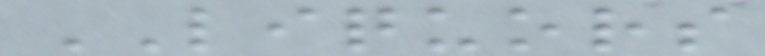LIQUORS
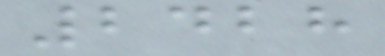2428
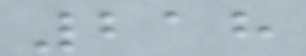218
